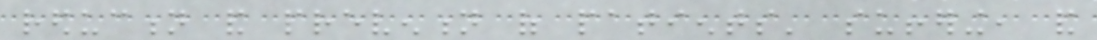reduction and prevention of patients' suffering, and
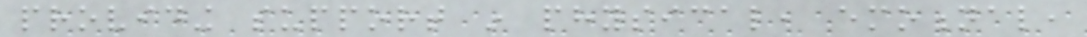providing support in physical, emotional,
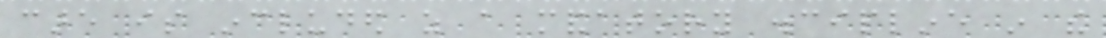care is included as a mandatory discipline in the
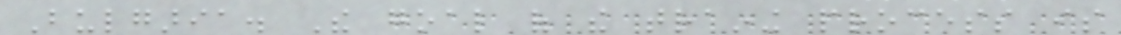Bulgaria. The goal of the training process is
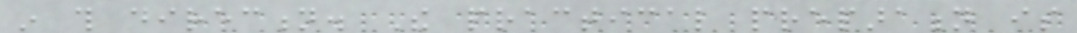in this direction. The practical preparation is
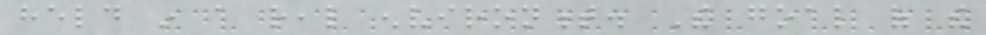held in a real environment. The goal of the
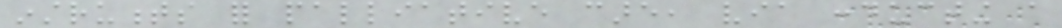instruments for palliative care, via conducting a
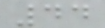44
